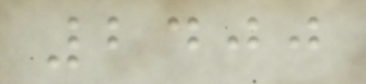2400
